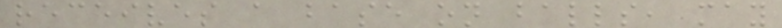receives a base on balls, may
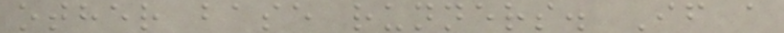other base runners. If a
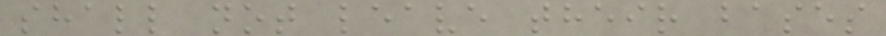shall not leave their bases
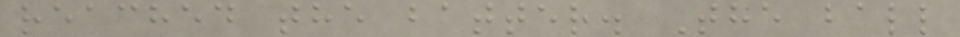reached the batter. The ball
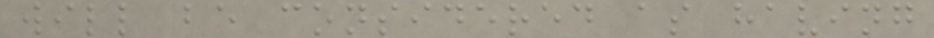will be considered as having
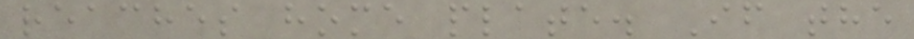reaches home plate. If the
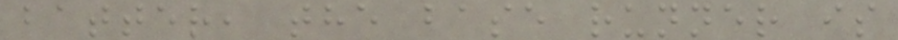batter, the base runner is
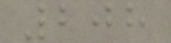208
